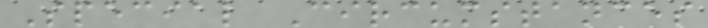Special Circumstances
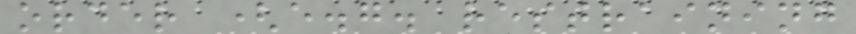order (e.g. restraining
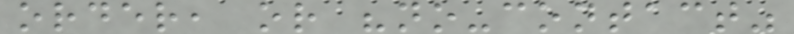order, or "no-contact"
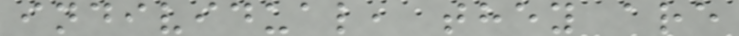individual, they are
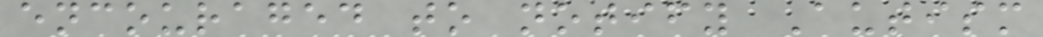encouraged to notify Autism
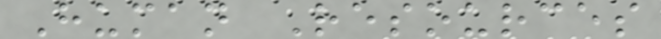Human Resources
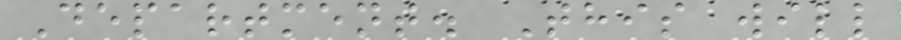Department. This will
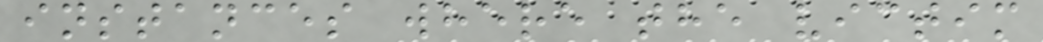instances where the victim
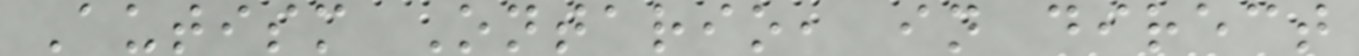Autism Ontario, in direct
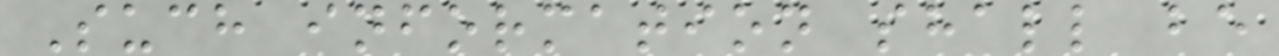Such information shall be
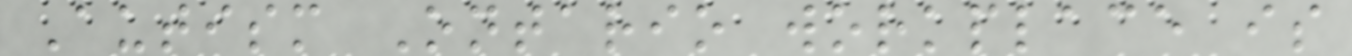Autism Ontario workplace is
